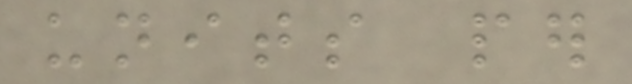units per
